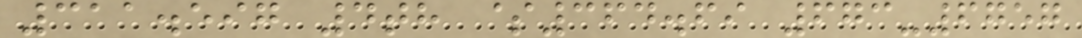311.597 4th $364.69 673-6757
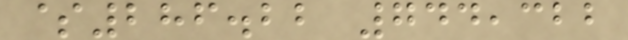$286.22 744,322
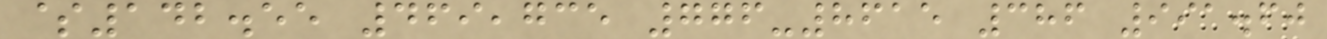$142.55 469,735 776-8615 386 991.60
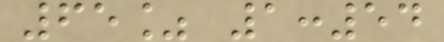65% 1:54
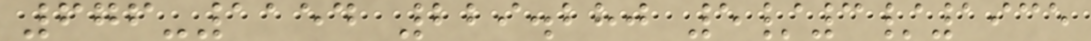676-1154 229.280 5/3/1935
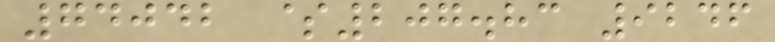74042 $207.83 9246
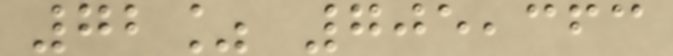72% 705,363
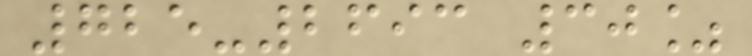725-2693 30%
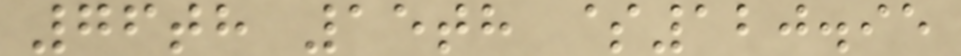76th 15th $120.95
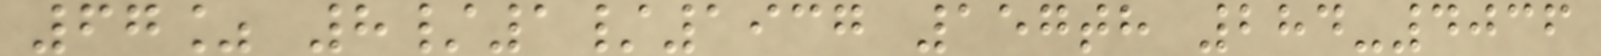67% 8/1/1937 157th 284-4036
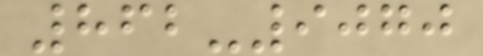862-9070
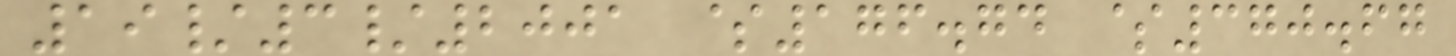19/3/2001 $176.74 $370.67
